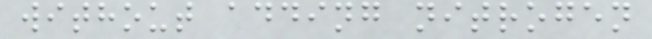without adding nitrogen
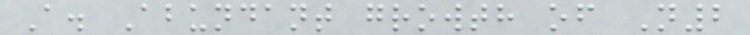A. Abundant growth of N2
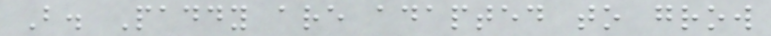B. Paddy are adapted to grow
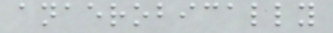anaerobically
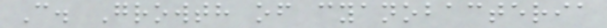C. Growth of cyanobacteria
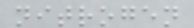nitrogen
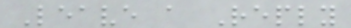Leave a Reply
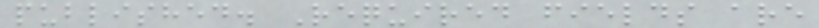published. Required fields are
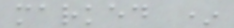marked *
